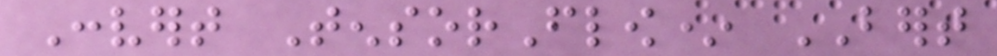Convert TensorFlow* BERT
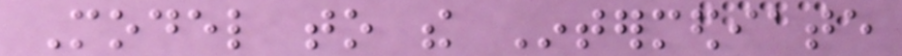Model to the Intermediate
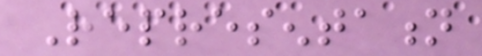Representation
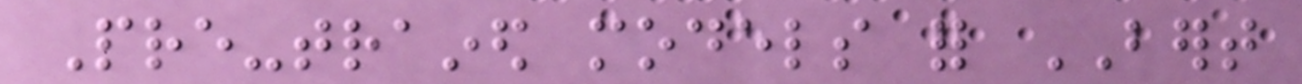Pre-trained models for BERT
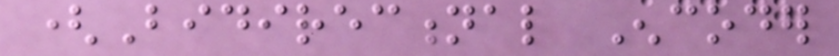(Bidirectional Encoder
